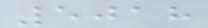5018
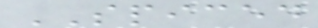SPICED
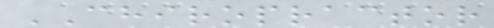CHIROPRACTOR
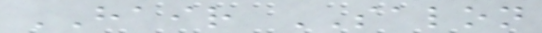HAIR SALON
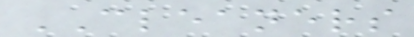CLEANERS
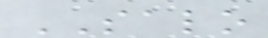SALO
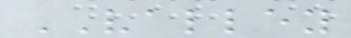VALLEY
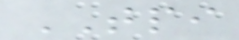TPI
